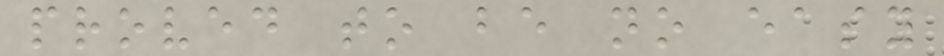proved to be no easy
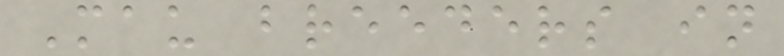Mau breeders in
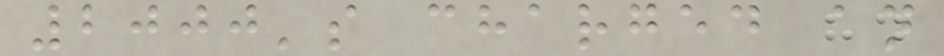2000's charged an
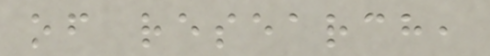of research,
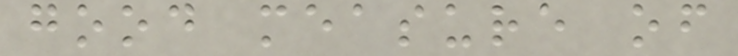good measure of
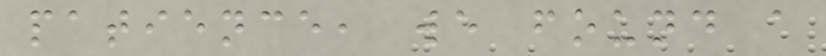patience, we found a
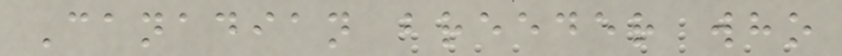Canadian breeder who
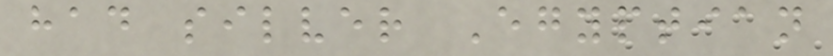had silver Egyptian
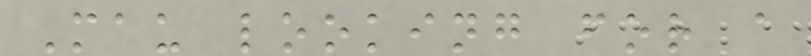Mau looking for a
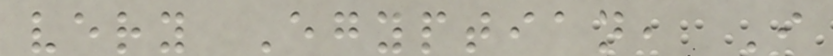very Egyptian, I
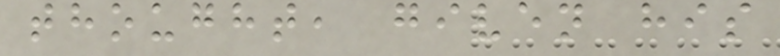thought, given his
